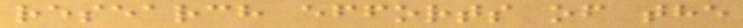research efforts of the
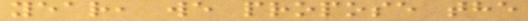year, we propose the
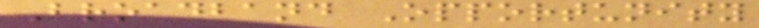Broadband Opportunity
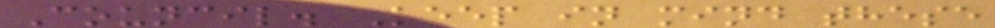Council. Keep in mind these
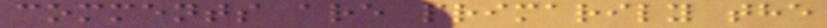comments are primarily the
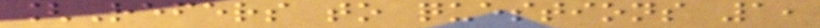[Refers to questions 1,
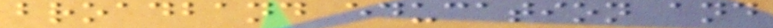broadband education and
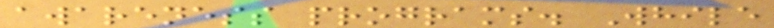awareness programs. While
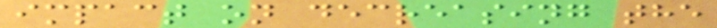impact on decreasing the
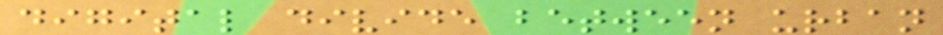digital divide between urban
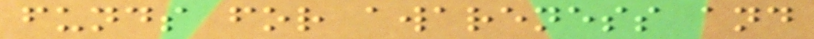funds for awareness and
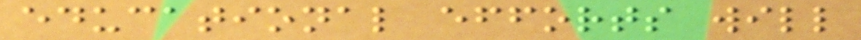educational efforts will
